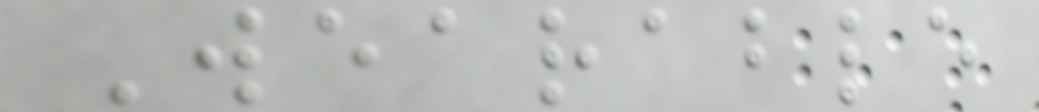Wearable
